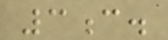3c.
